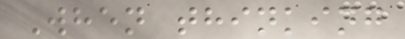When thinking
